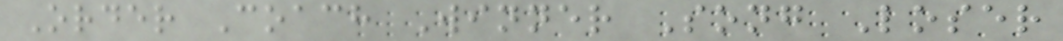Order Coach Winner Song Loser
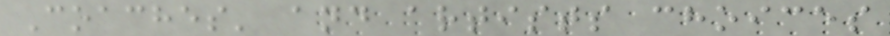Coaches' and artists choices
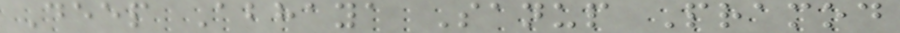Deep Abhaya Sanup Pramod
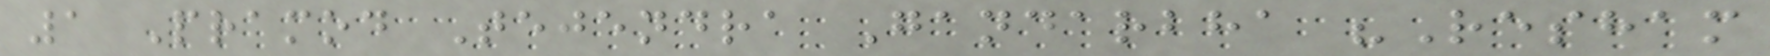1 Pramod Tejendra Gandarbha "Resham
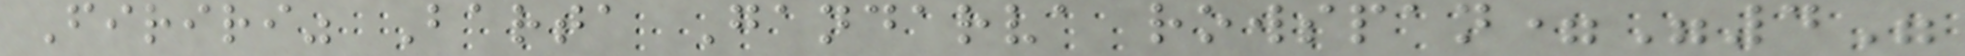Firiri" Barta Gandarva rowspan="4"
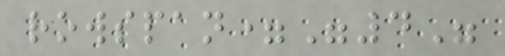rowspan="4"
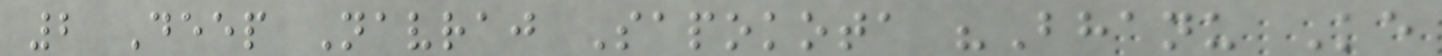2 Deep Navraj Sapokota "Bhanu Ke
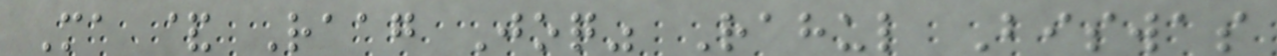Ma & Raag Joq" Rahul Biswas
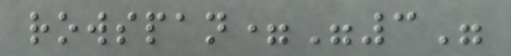rowspan="3"
